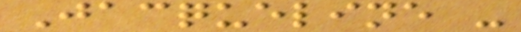Jacqueline -
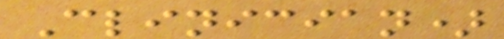Clinician)
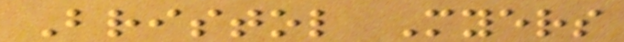Bristol Myers
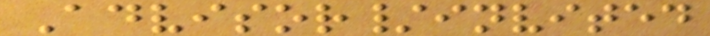Advisor/invited
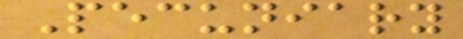Pecuniary
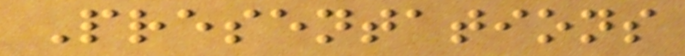Presentations
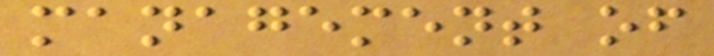management of
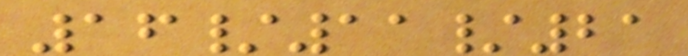16/11/21
